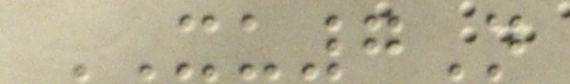XU7N
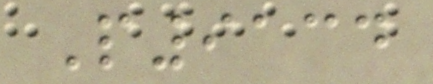P9134
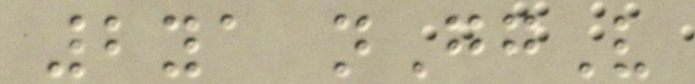2ya nGgV
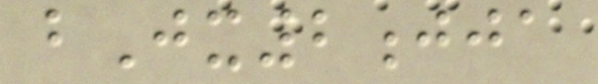bJx2jja
